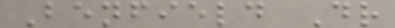Benfield Dr
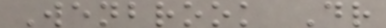Wenbrook Dr
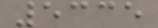5335
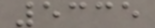5335
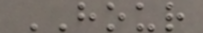HOUR
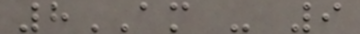8AM - 9
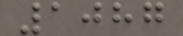1087
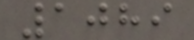1089
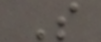S
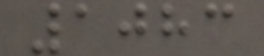1083
